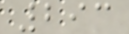293
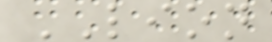LION
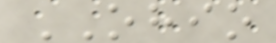OHIO
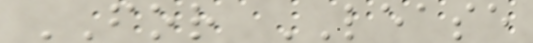FOR LEASE
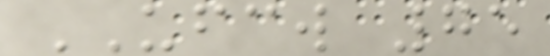UFCW 75
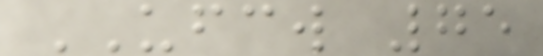UFCW 75
